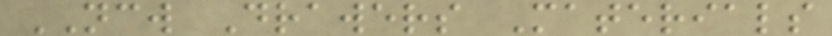NCW Drawers Materials
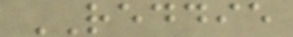REDDIE
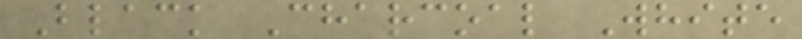Black Charcoal White
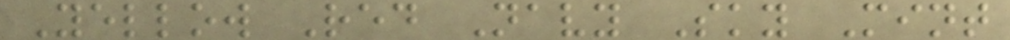Yellow Red Navy Sky Mint
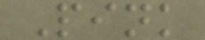Pink
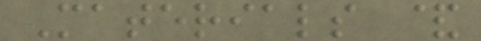Materials &
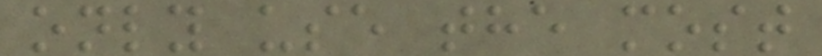only use the most
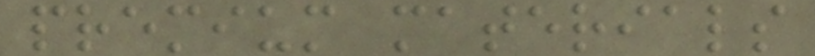premium materials
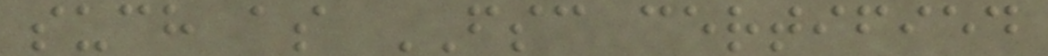such as FSC certified
